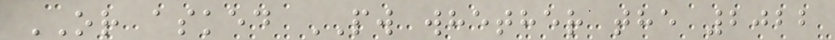OR asked PW whether the 2022
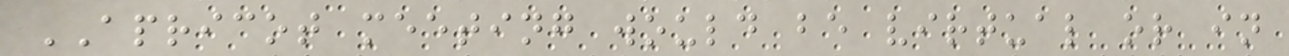APRICOT meeting would be virtual or in
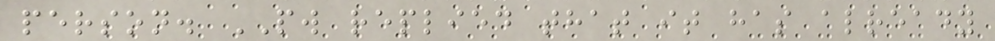person. PW replied that it has already
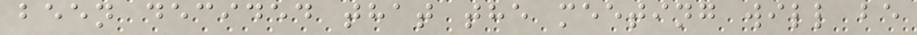been decided that the meeting will be
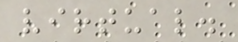virtual.
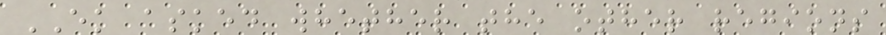EK asked whether the other regions
